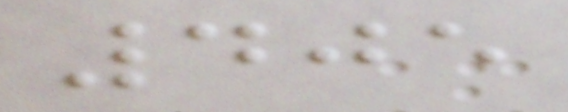405
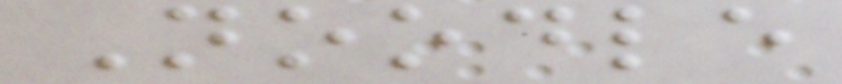Noodle
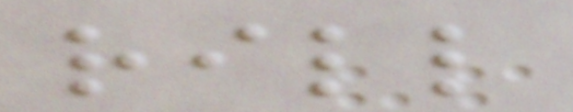rill
